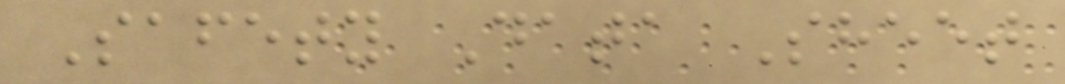Safety Data Sheet
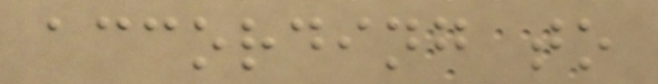according to
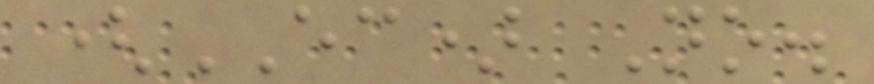(EC) No.
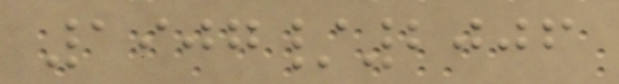1907/2006
